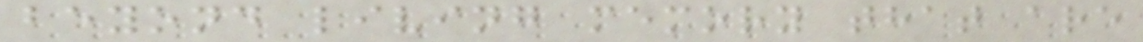beyond living memory that are
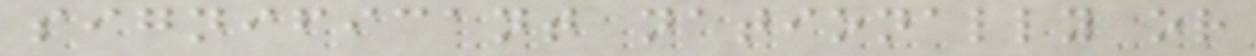significant nationally or
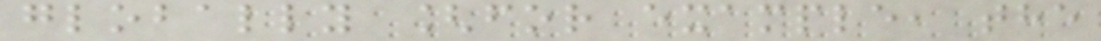globally [for example, the
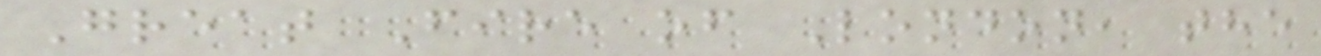Great Fire of London, the
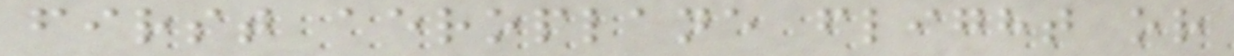first aeroplane flight or
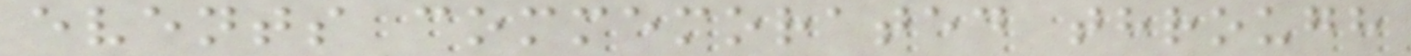events commemorated through
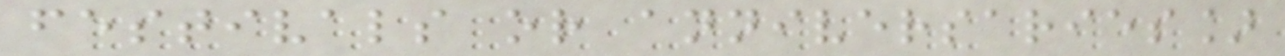festivals or anniversaries]
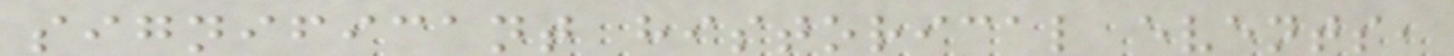significant historical events,
